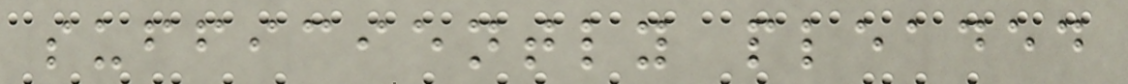sufficiently pleaded
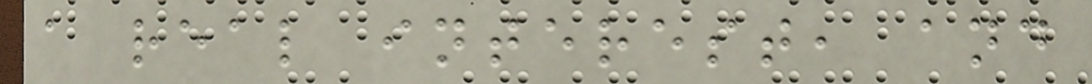a real interest, and
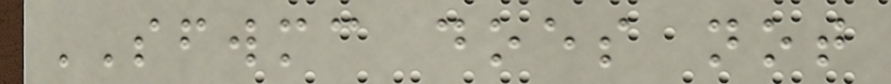SFWMC does not
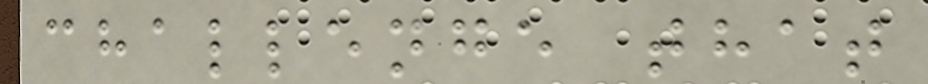challenge that
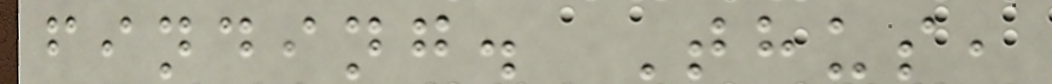finding. Thus,
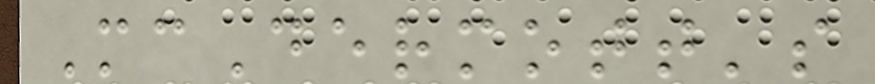McDermott's
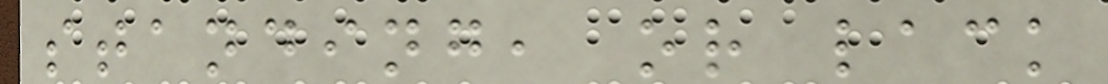standing, or lack
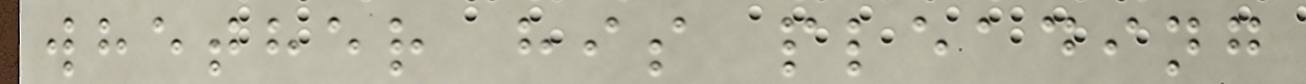whether his pleading
